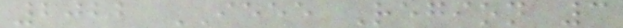2022 IEEE Region 3
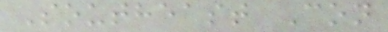Southeast Con
